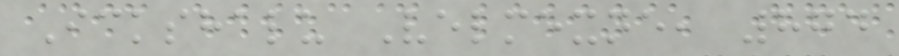Ickshalu Velmexne, 874
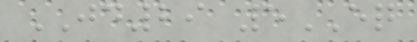JD29 5EQ
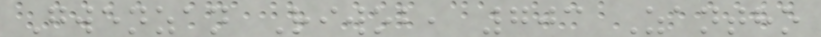Gwenzan Riwob, 703 Zantho
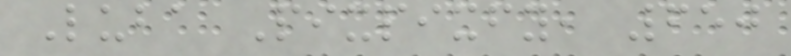Luba Pixpixfy, 650
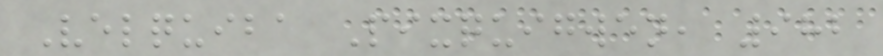Velquiba Pixquigwen, 982
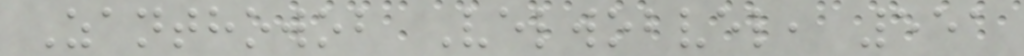Zanthowob Velwobvel, 551
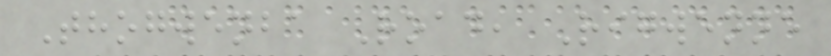Thogwenba Road, Rigwenne
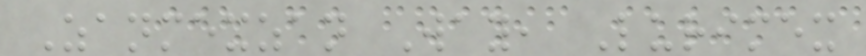Zanmexzan Way, Lurimex
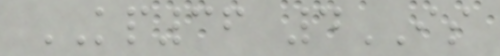KP36 4IS
